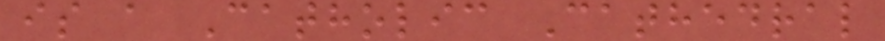is a Catholic Cathedral
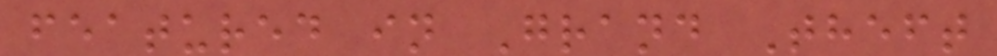featured in Grand Theft
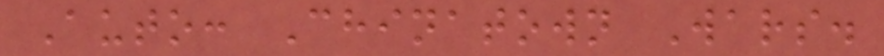Auto: Chinatown Wars.
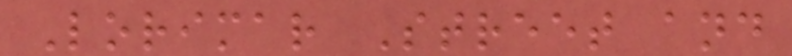Lorimar Street and
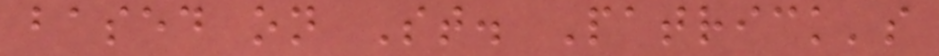based on St. Patrick's
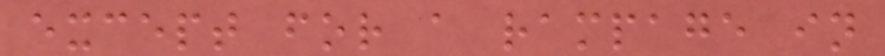except for a rampage in
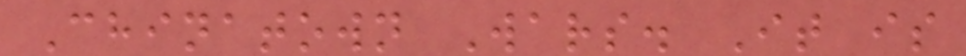Chinatown Wars. It is
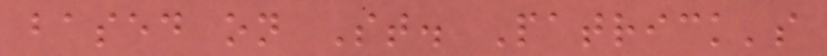based on St. Patrick's
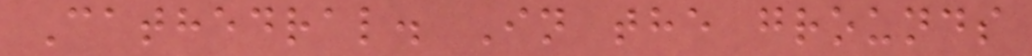Cathedral. In the grounds
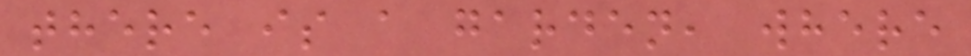there is a garden, where
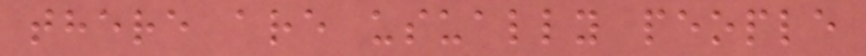there are usually people
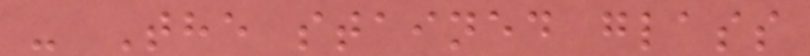- The stained glass
